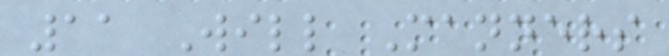11 Will Manners
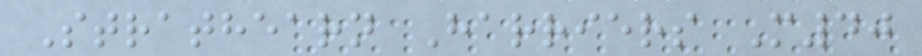Strathearn Harriers M40
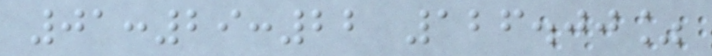01:29:22 126.00%
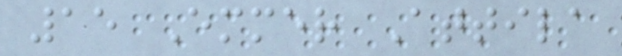15 Emmer Attila
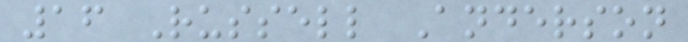16 Russell Anderson
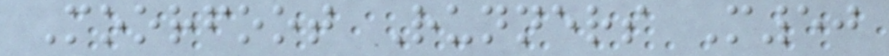Moorfoot Runners M50
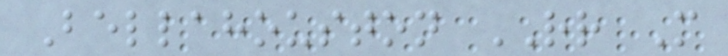Bellahouston RR M
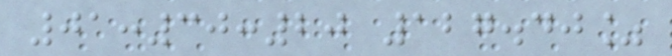01:30:20 127.40%
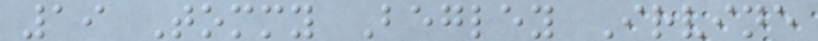19 Tommy Begley Irvine
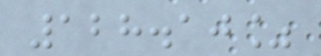128.10%
